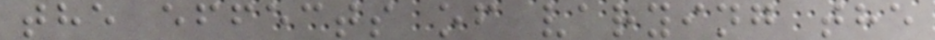the effects of varying the
